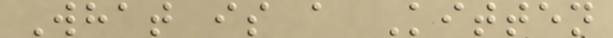What is a Kitten
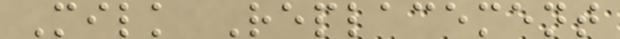Milk Replacement
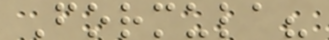Formula?
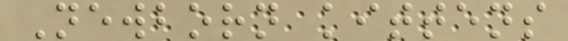Newborn kittens
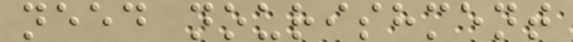need nourishment
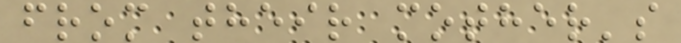from their mother's
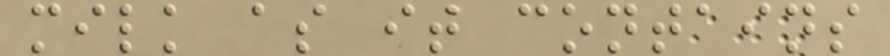milk as it contains
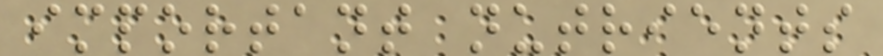important nutrients
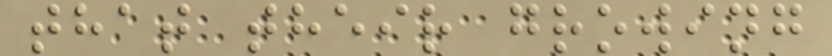that their growing
